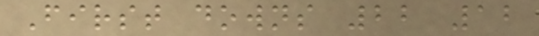First downs 22 12
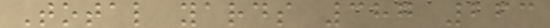Total yards 387 263
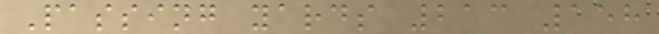Passing yards 213 158
